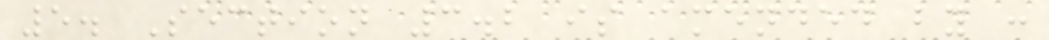5. Section 3.2 is amended by :
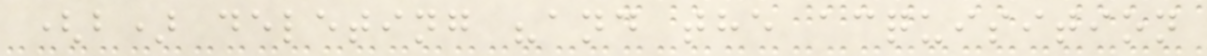(b) deleting "and the acquisition
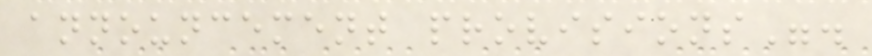announcement provisions".
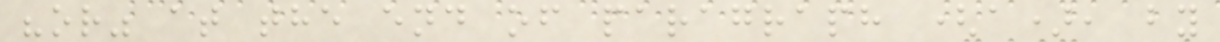"or" at the end of paragraph (a), by
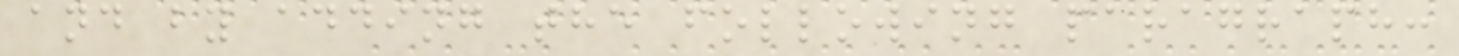and by adding the following paragraph:
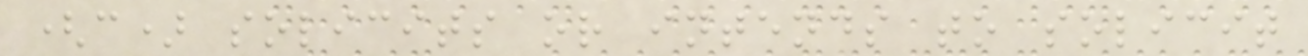(c) solicits or intends to solicit
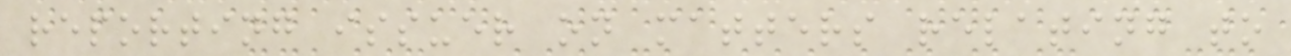reporting issuer on matters relating to
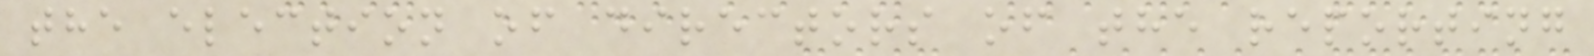the election of directors of the reporting
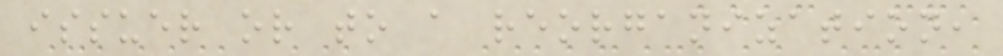issuer or to a reorganization,
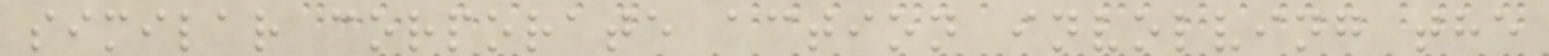similar corporate action involving the
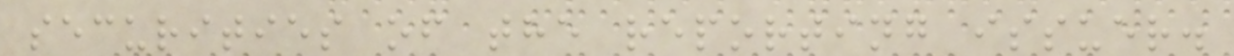securities of the reporting issuer.
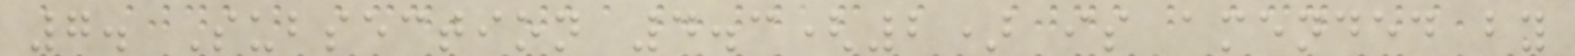7. Subsection 4.3(2) is amended by
